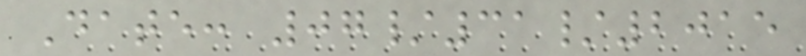Date: 07/31/2015
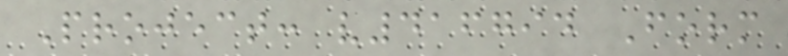Project: v416794 Form
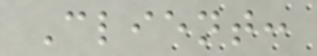Client:
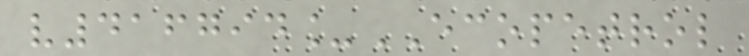v416794_ECOPETROL
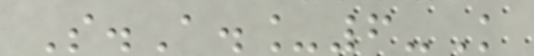S.A._6-K
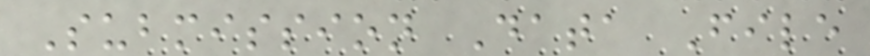Submission Data File
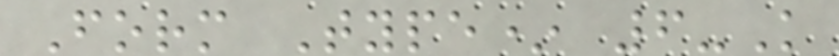Form Type* 6-K
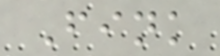Fink
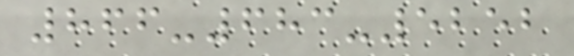866-683-5252
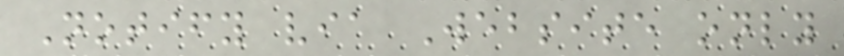Notify via Website only
